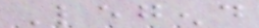Legend
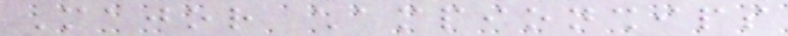Major championships
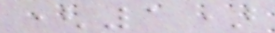(1)
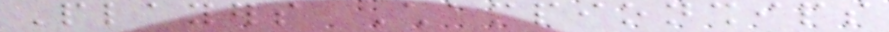Players Championships
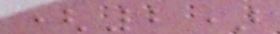(2)
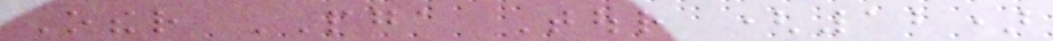Other PGA Tour (12)
